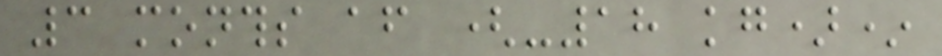3 months after (-18 kg)*
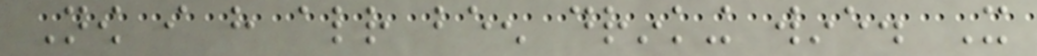Now i have already been drinking wine. It
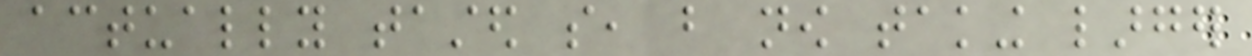actually tasted so, but now taking larger
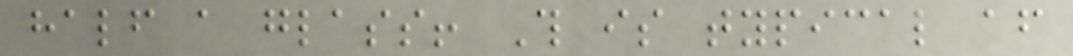half a glass! This is typical after
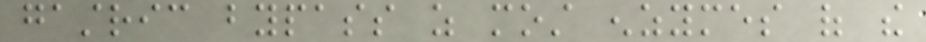gastric bypass as most enzymes of the
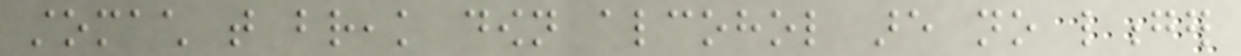stomach that break down alcohol are no longer
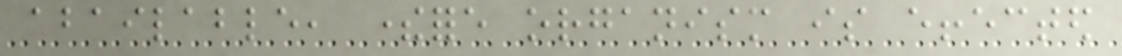abailable, therefore organism is effected
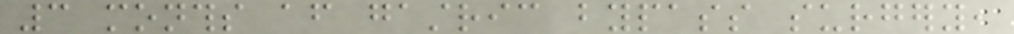3 months after gastric bypass surgery,
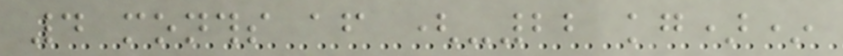4 months after (-22 kg)*
